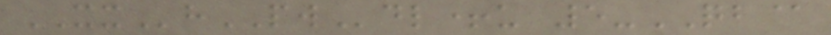XXhPWdl+u 5-QB@
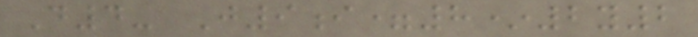D4- J9i=8*2y2
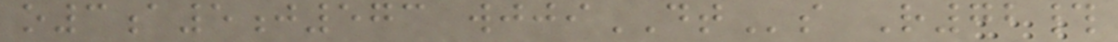o3a5j573 wjjiDTs R72#
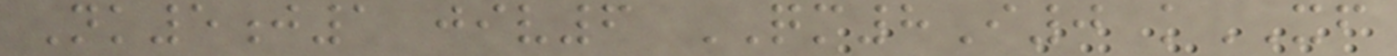Nk5j1 jiv6 QM8I0 kXF
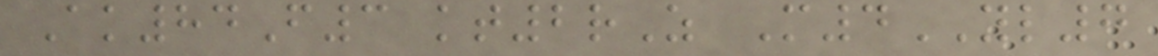Ak84F3 kt2rZ M4YL7
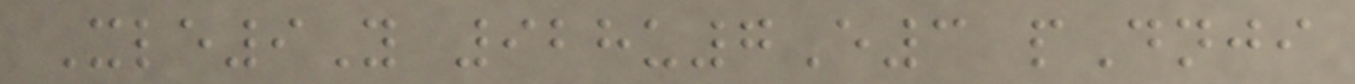Xle9Y 928u7E3 pDnji
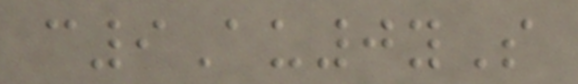c9Au0yS
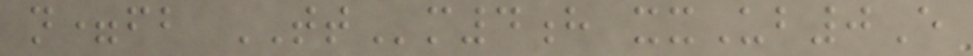n=fb TTm4h xxUb0E
